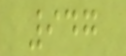947
